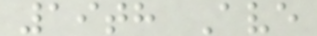19th Ave
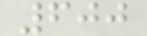600
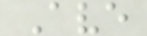Ave
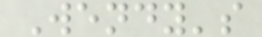Wendy's
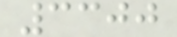3300
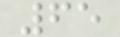65
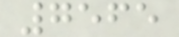7565
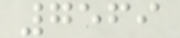7569
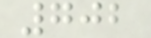702
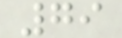79
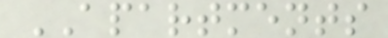APARTMENTS
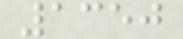1350
